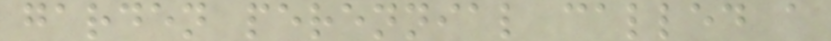garden perennial called a
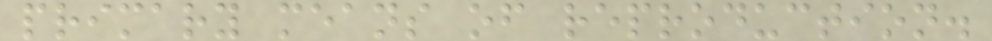primary means of reproduction.
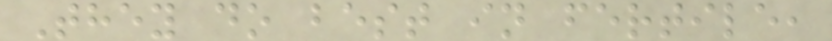They do best in fertile,
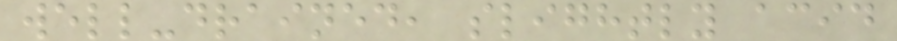well-drained, slightly acid
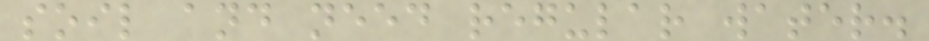soil and need regular water.
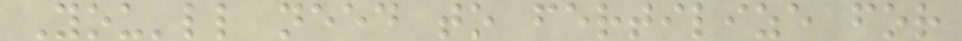You'll need to fertilize for
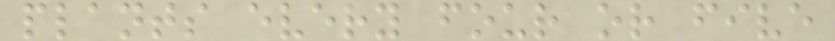plants every four or five
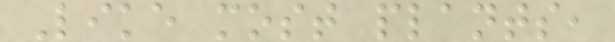Like most plants,
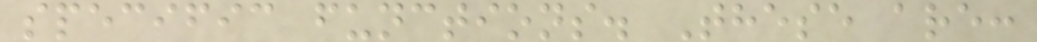specific functions. These are:
